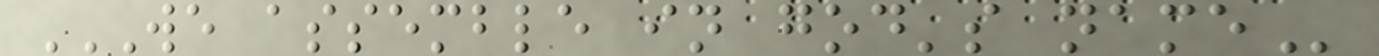WE ASSEMBLE IN GOD'S NAME
